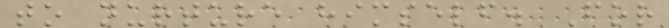to nurture himself. For
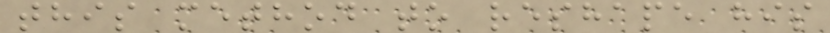this method to reshape his
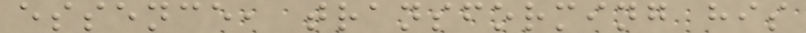essence, transforming his
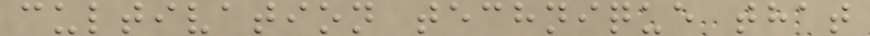cultivation technique that
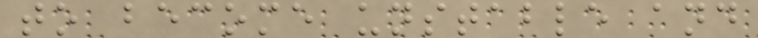to become unstable and
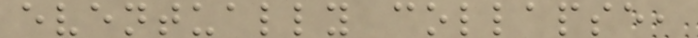eventually collapse,
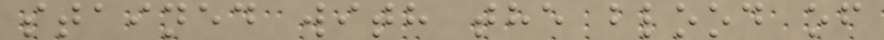stained with the blood of
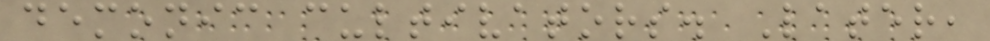demonic cultivators. Later,
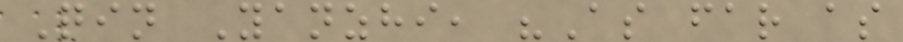Qin Yanzhi, "As far as
